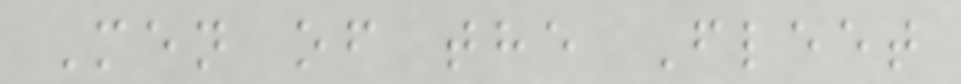Men of the Fleet
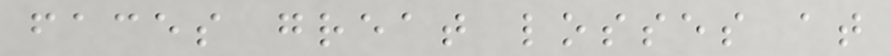faces great losses at
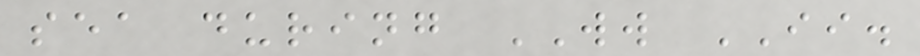sea during WW II.
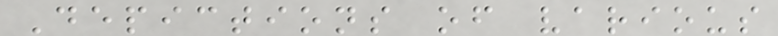Depictions of various
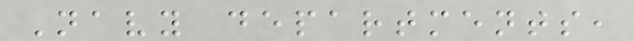Navy departments,
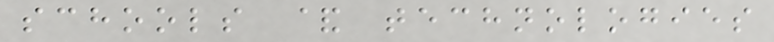schools & technologies
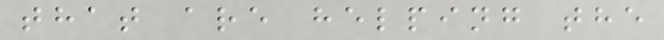that are helping the
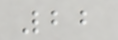22
